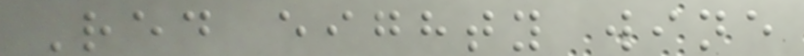Red eighty wine
